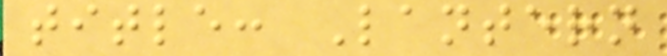title: Lantern
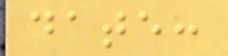date:
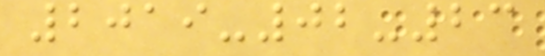2019-02-23
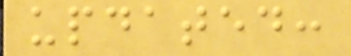updated:
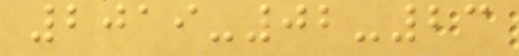2019-02-23
